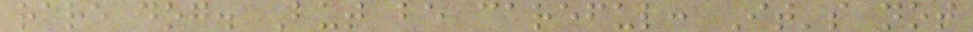rare dog. But be careful: It's not
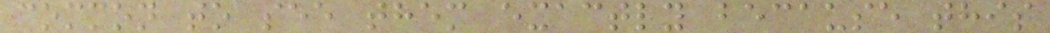common to see them exactly because this
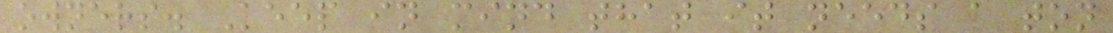owners. Keep in mind that it needs a ton
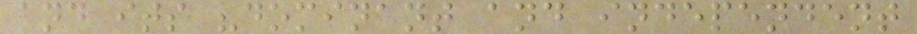and its "dominant and independent
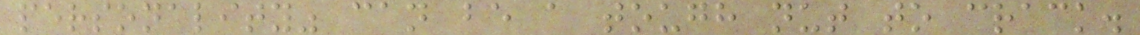personality" can be a tough nut to crack.
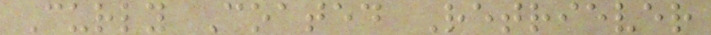Curly Coated Retriever
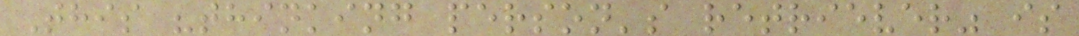This "thinking person's retriever" is
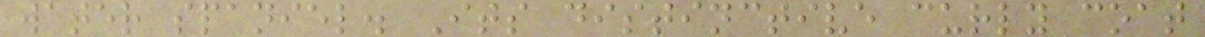water spaniel. Its distinctive curly coat
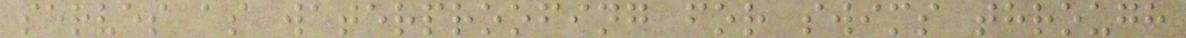serves as waterproofing for swims through
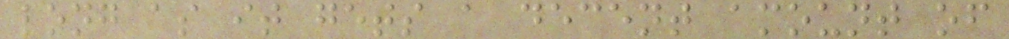long as it gets a decent amount of
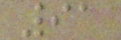91
